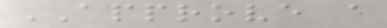APPROVE a
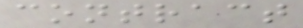contract
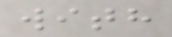with
